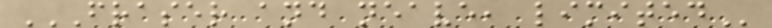FRASER AND NEAVE, LIMITED
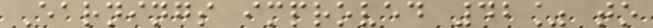Earnings improved 42% to
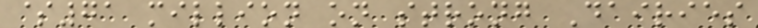$71 million on strong Dairies
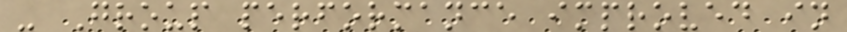- Group performance improved in
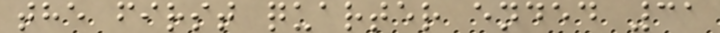the first quarter ended 31
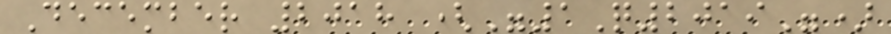December 2018 ("1Q2019")
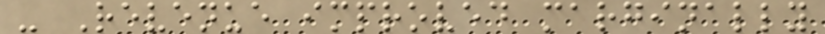- Revenue improved marginally
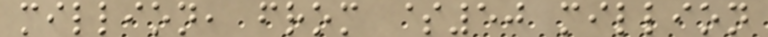million, from $50 million
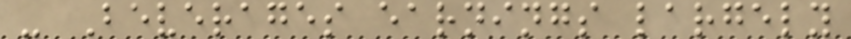- Beverages earnings largely
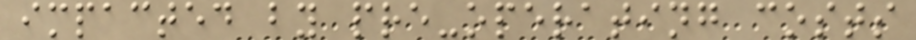impacted by pre-operating costs
